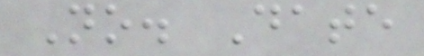No. Date
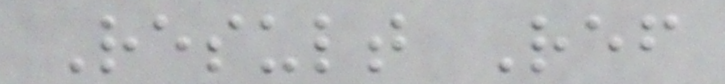Result Ref
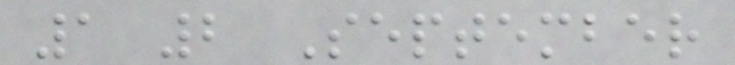1 2 September
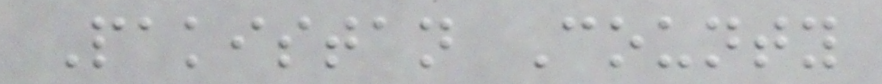Pakistan County
